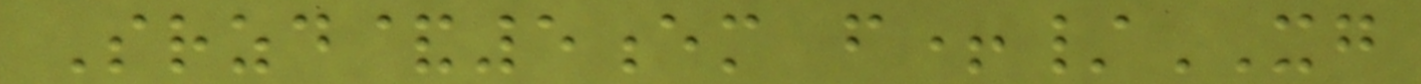Srzd&5em f+/XG
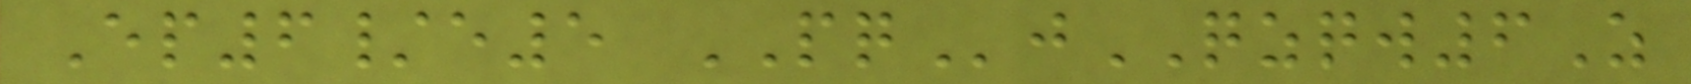Ep6/e5 PQjQZQW6Z
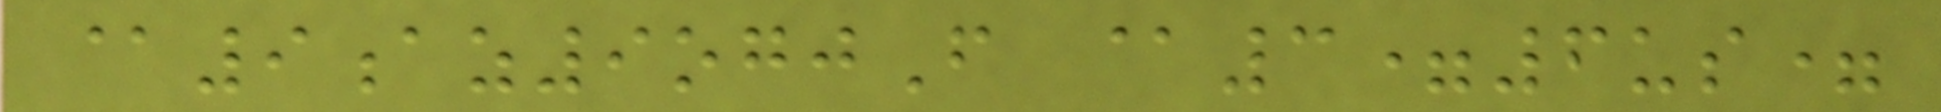@9az9ogjF @3=6us=
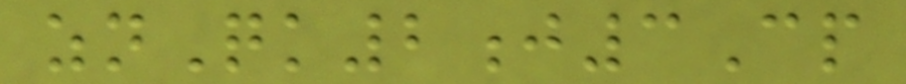znQk2j3Cp
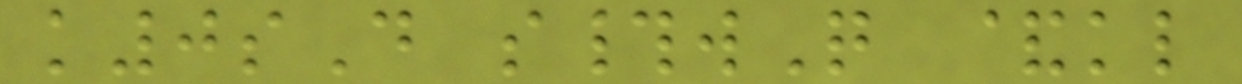k0sD s#wQ &kl
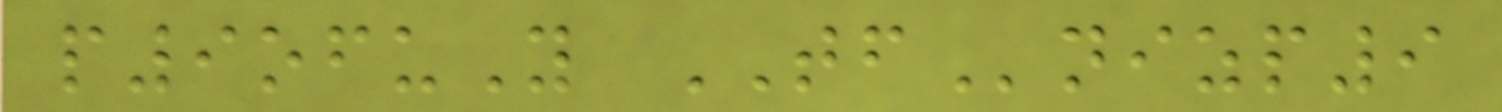p9ofuY TFnizp9
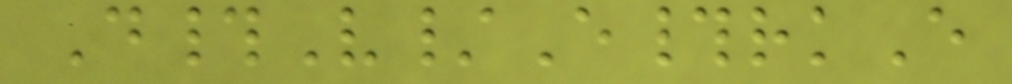D#V/E#rkE
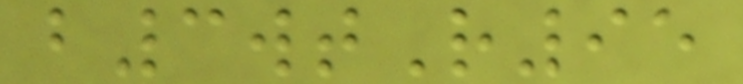b3wtR95
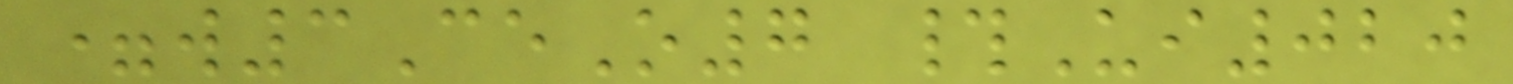=w3CeO7 #Ui020
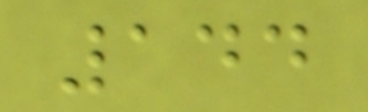144
